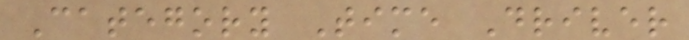Category Time Driver
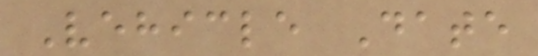Vehicle Date
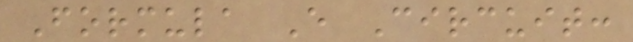Formula E Circuit:
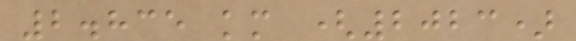2.835 km (2023)
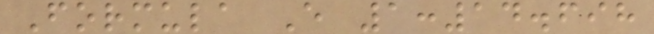Formula E 1:14.698
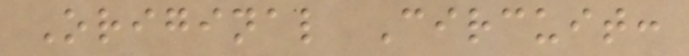Original Circuit:
